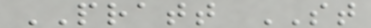PRATT ST
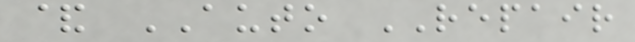& AUTO REPAIR
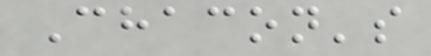Chacon's
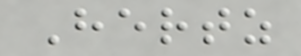Hertz
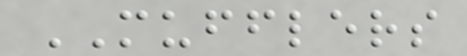MUFFLERS
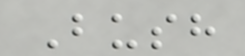Bush
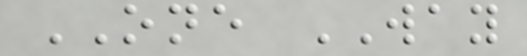ONE WAY
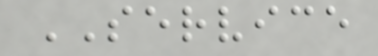SERVICE
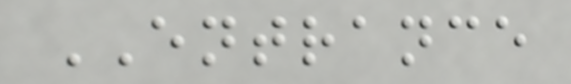ENTRANCE
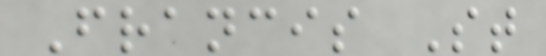Francis St
